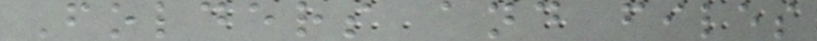Folders and files
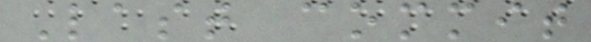Last commit
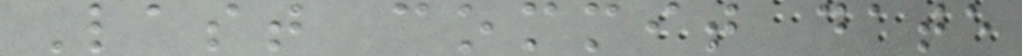Last commit date
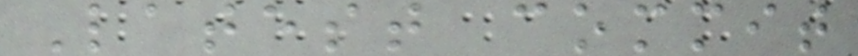Latest commit
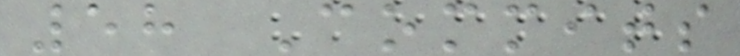58 Commits
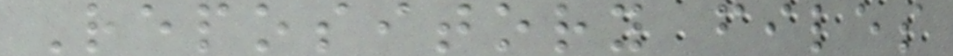Repository files
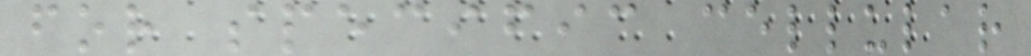for specific cellular
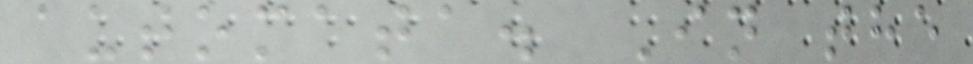automata. In the
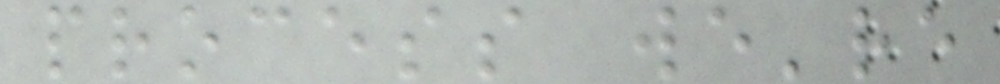process we're
